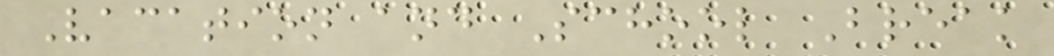Vacation and School Break
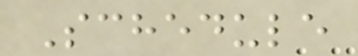Schedule
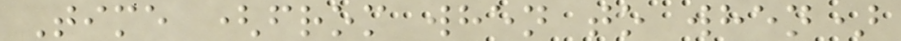Time (from when to when)
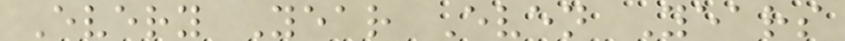Every Year Even Years
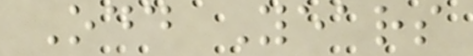Odd Years
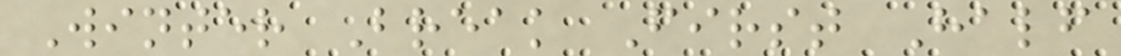Winter Break First Half
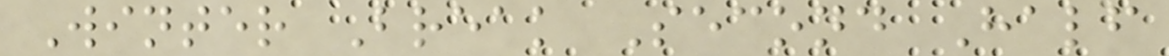Winter Break Second Half
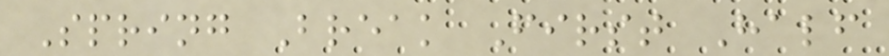Spring Break First Half
